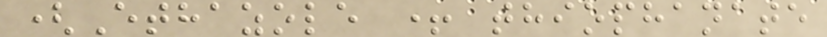(Ethazole + thiophanate
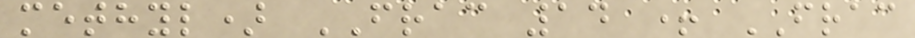methyl) FRAC 14 + FRAC
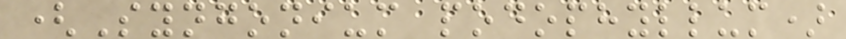(Syngonium podophyllum)
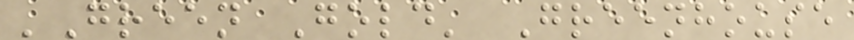'Green Gold' Greenhouse
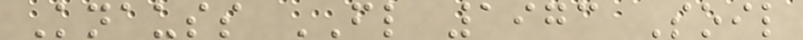Knauss FL 1973 Soil
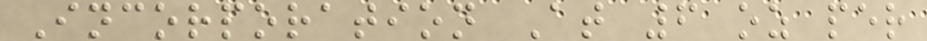Incorporation At 6 oz per
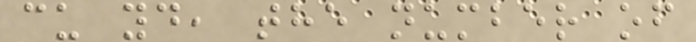cu yd, the number of
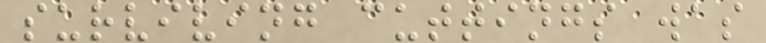surviving cuttings was
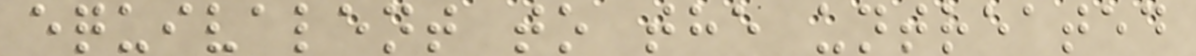equivalent to the untreated
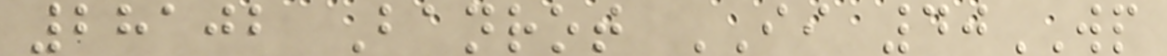28102 Banrot II 40WP
